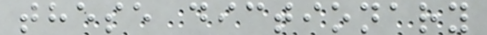these dictionary
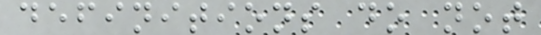definitions do not
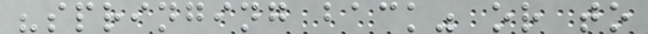"springing back" or to
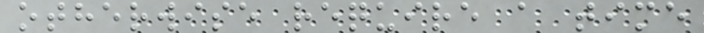otherwise require a time
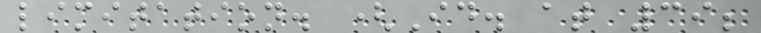limitation. (Id. at 39;
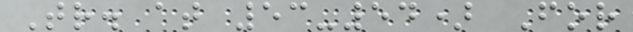Tr. at 53-54) For
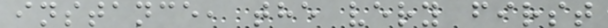instance, the very first
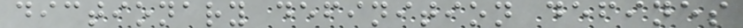dictionary definition defines
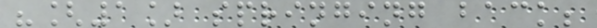"[1] springing back;
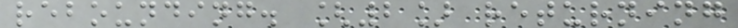rebounding. [2] returning
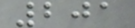201
